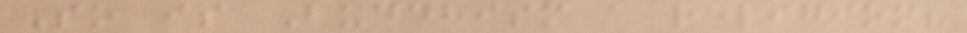So is Buddhism a religion?
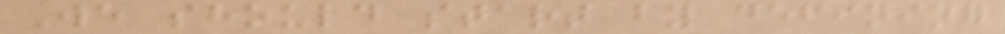We should start by defining
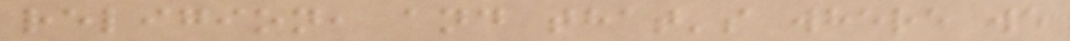religion, and that's where we
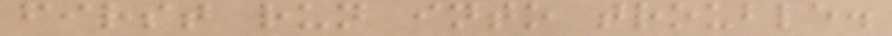first run into trouble.
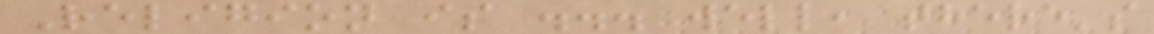Religion is ... well, there's
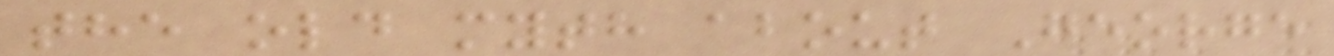the old myth about George
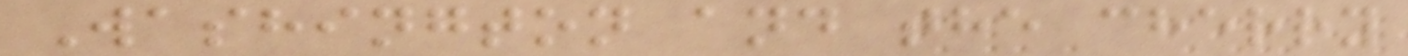Washington and the cherry
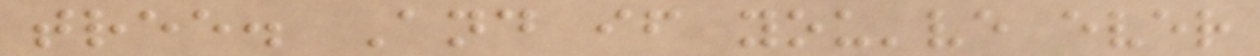tree. And if you've ever
